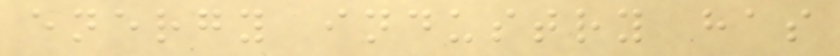energy industry has
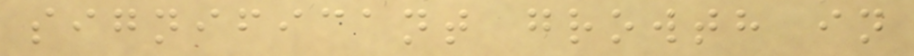significant growth in
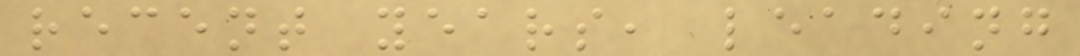recent years, leading
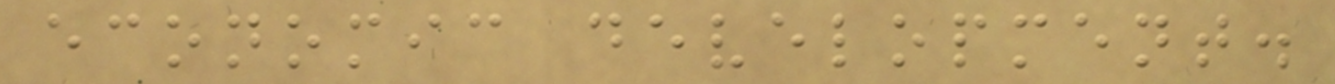economic development.
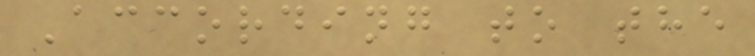According to the
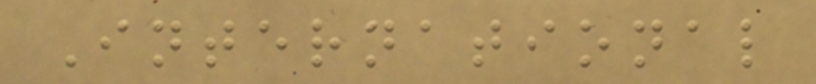International
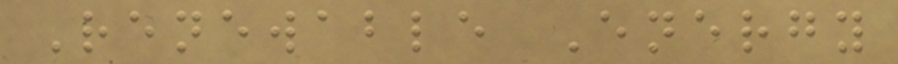Renewable Energy
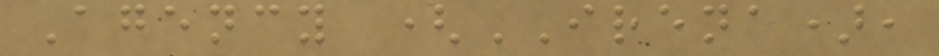Agency (IRENA),
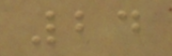24
